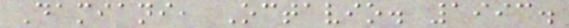Damiani, Octavio. 1993.
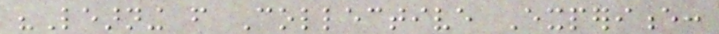"Learning from Collective Experience:
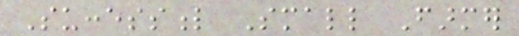Successful Small Farmer
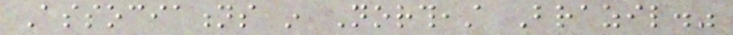Associations in Northeast Brazil."
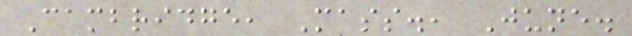Cambridge, Mass., June.
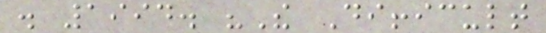. 1994. "The Difficult
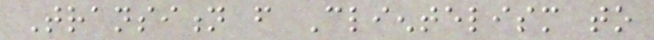Transition from Clientelism to
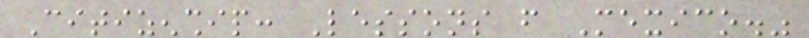Citizenship: Lessons from Mexico."
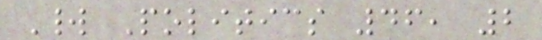World Politics 46, 2
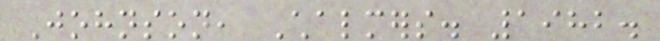Johnson, Chalmers. 1982.
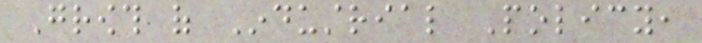Growth of Industrial Policy,
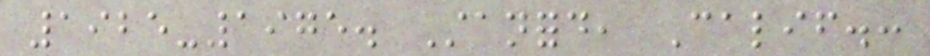1925-1975. Stanford, Calif.:
